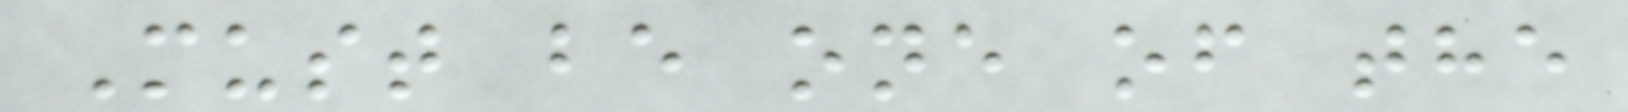Must be one of the
